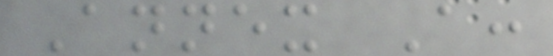Annex A:
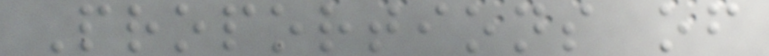Proportions of
